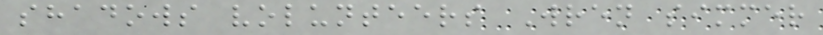shadows volunteers Wren simmer
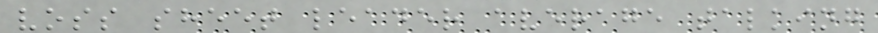voss sheet leader average talking
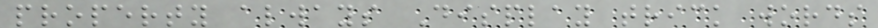property always Display trick words
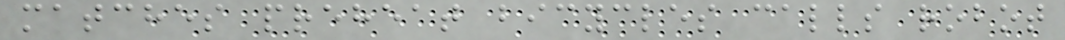matches preheat bicycles calls robot
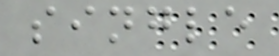single
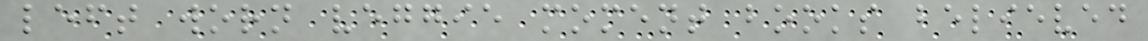left worn veggie moment books believed
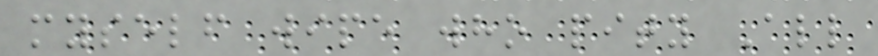myself wipe who pity All
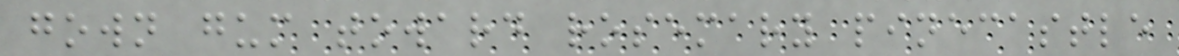gown gum toward rosemary pinecastle
